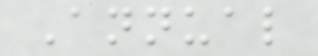Annual
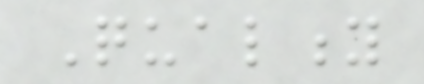Quality
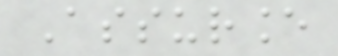Assurance
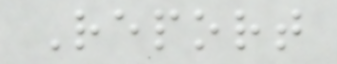Report
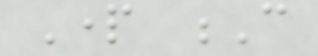Part C
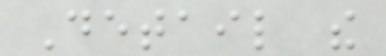Detail the
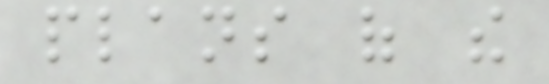plans of the
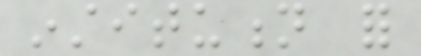institution for
